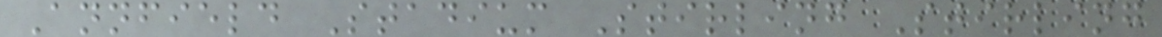Annfield Stadium Stirling Stirling
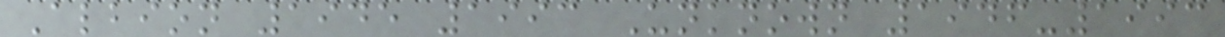Albion 1945 1993 Unknown 1946-1993
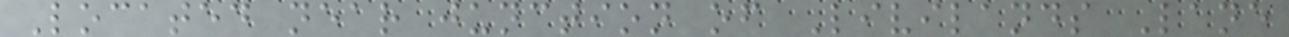Located near junction of Livilands Lane
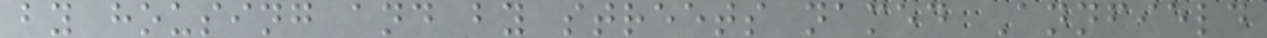by housing and by streets named Annfield
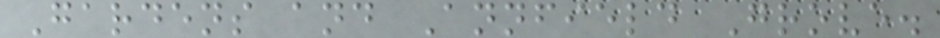Gardens and Annfield Grove.
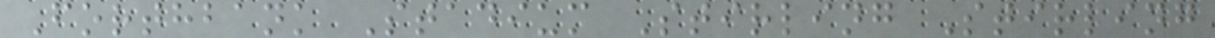Forthbank Stadium Stirling Stirling
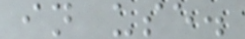in use.
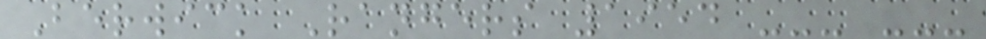Berwick Rangers 1954 --- ---
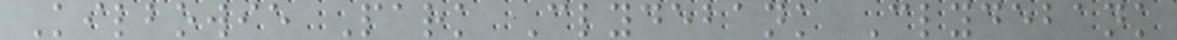Kilbowie Park Clydebank Clydebank
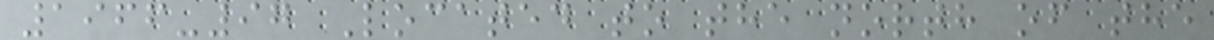1966-97 Located to the north of the
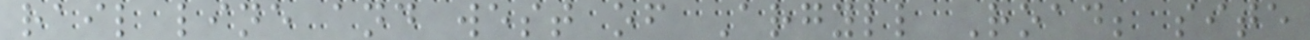rail line and west of Argyll Road; site
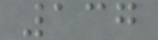137
